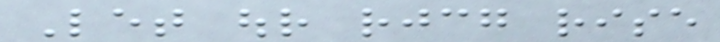Let our rejoicing rise
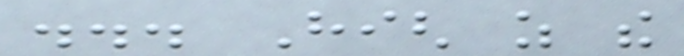... High as the
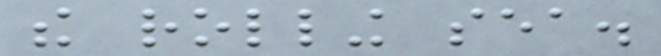the rolling sea.
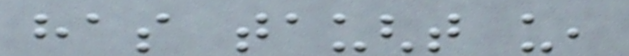has taught us,
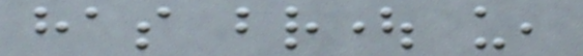has brought us,
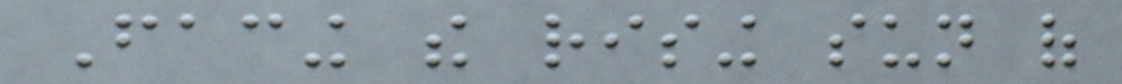Facing the rising sun of
